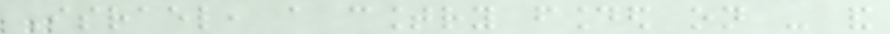Israel, a country founded on - and
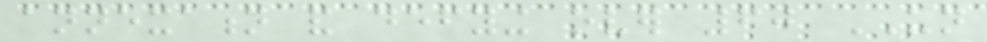annexation and defying over 60 UN
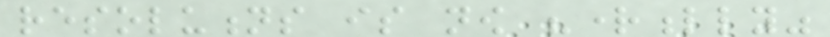resolutions is now "rightfully"
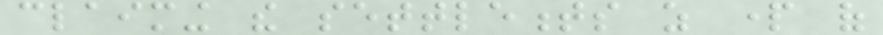claiming the settlements as part of
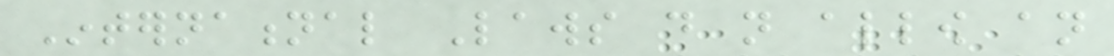International Laws do not allow an
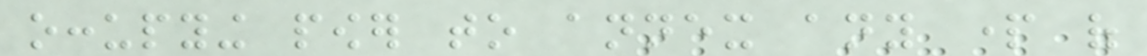occupying power to annex any part of
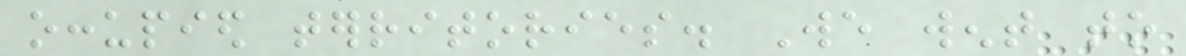occupied territories. We went to
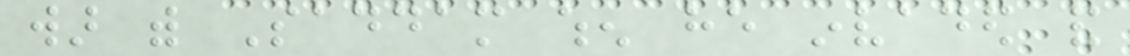war with Saddam when he invaded and
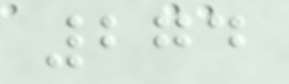274
